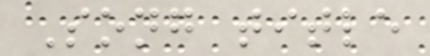Song title
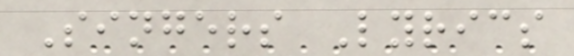Singers Lyrics
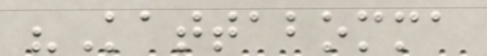"Kattabomma
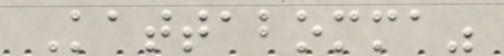Kattabomma"
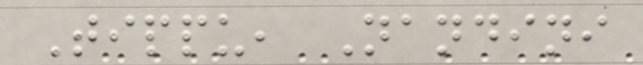Tippu, Nandini
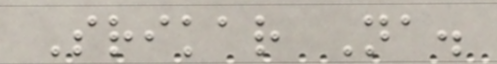Srikar Na.
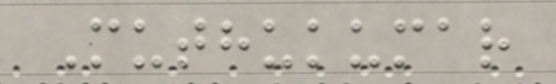Muthukumar
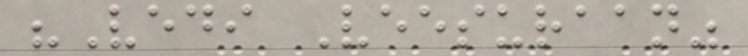"Vedi Veesuraan"
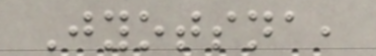Jyotsna,
